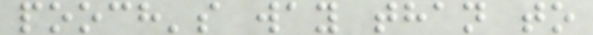pooch's way than to
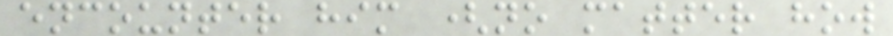encounter him (no matter how
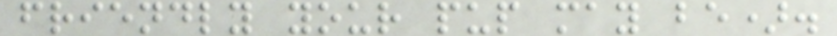friendly your pup may be).
